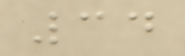34
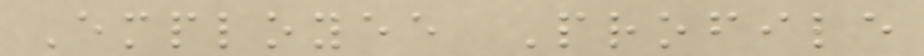Employee Profile
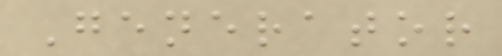Generator
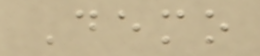Demo
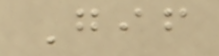Gif
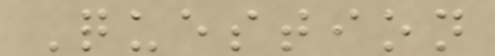Question
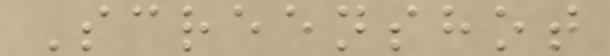Screenshot
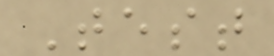Test
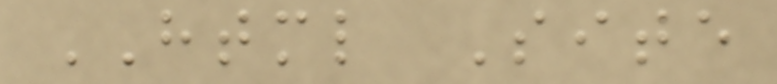HTML Site
